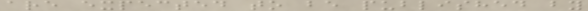are expected to be published by
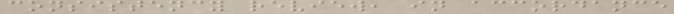consistency review, in accordance
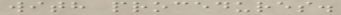with procedures.
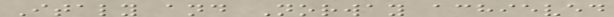Italy and Norway achieved
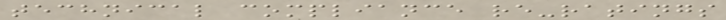technical compliance re-ratings
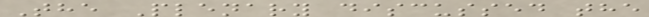The Plenary discussed the
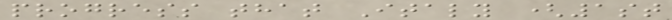progress that Italy (1st
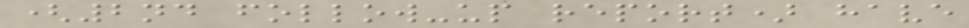(2nd follow-up report) have
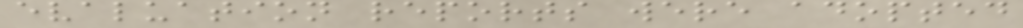evaluation reports were adopted
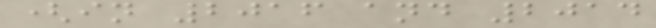(in 2016 and 2014
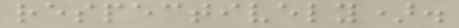respectively).
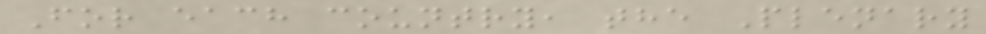For each country, the Plenary
